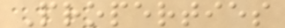Properties
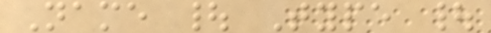Name | Type |
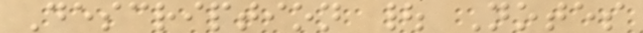Description | Notes
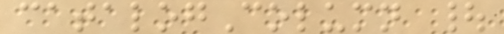catalogColumn |
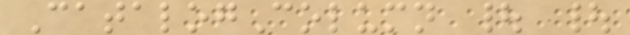CatalogColumn | |
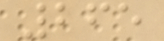265
